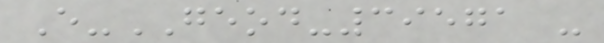E-GEOD-39571 -
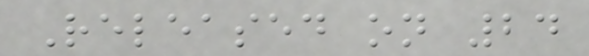Released on 24
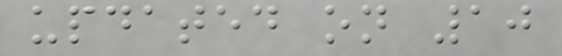updated on 10
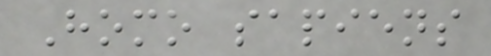Homo sapiens
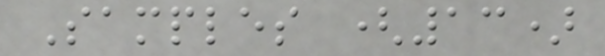Samples (13)
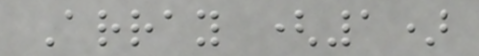Array (1)
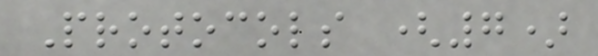Protocols (7)
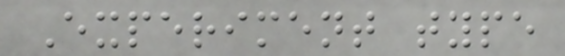Experiment type
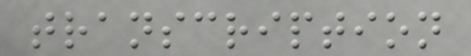transcription
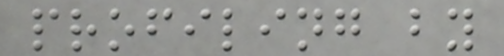profiling by
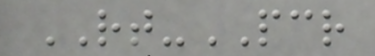RT-PCR
